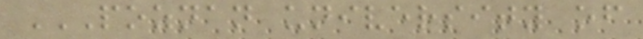POZNAN UNIVERSITY OF
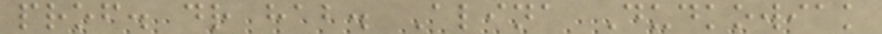prof. dr hab. Alina Dudkowiak
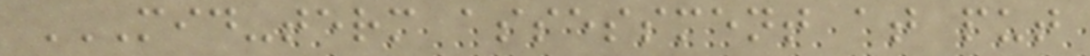MID-TERM ASSESSMENT AT PUT
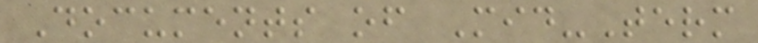Documents of Mid-Term
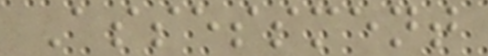Assessment
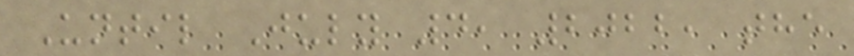Until July 4, 2022, the
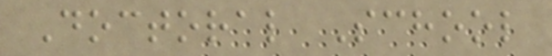Doctoral School
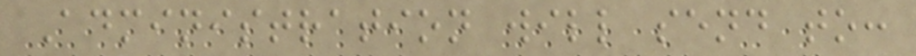Administration will send to:
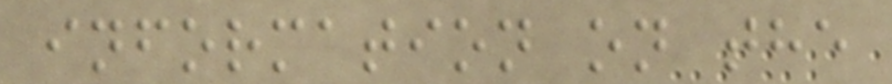information on the
